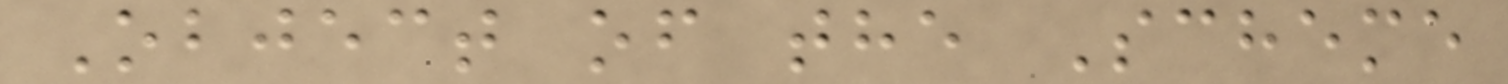Object of the Scheme
